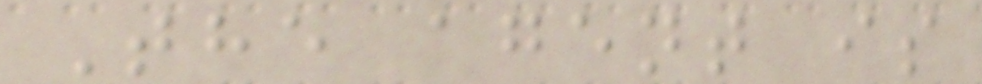The agent is
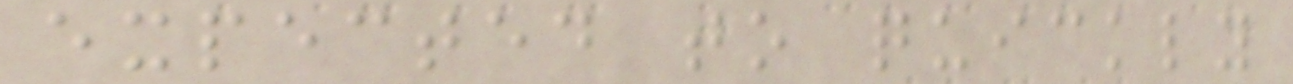expected to quickly
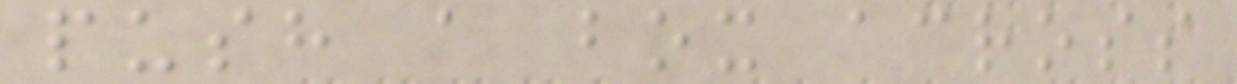push a box across
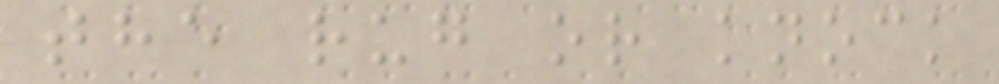the rug or knock
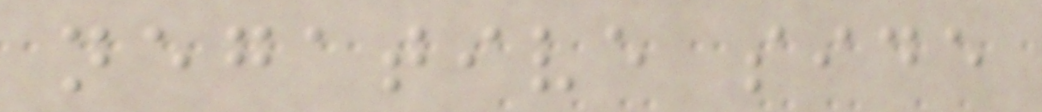negative side
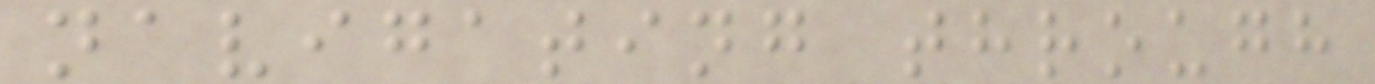navigating through
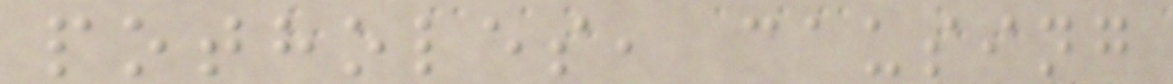potholes, causing
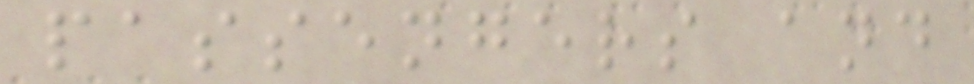passengers and
